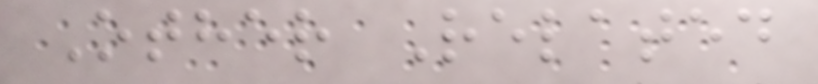Other Related
